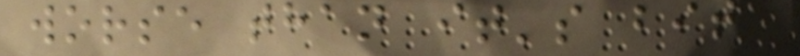worse than it's bite
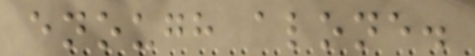enough alone.
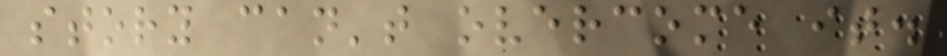story can't overcome it.
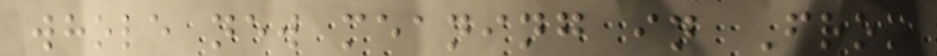whole new meaning in From
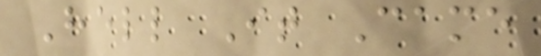Hell It Came
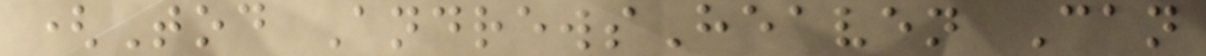(Tod AndrewsHeaven Can
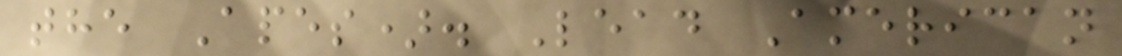the Apes). Lead American
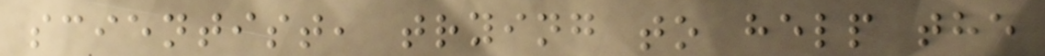scientist, trying to help the
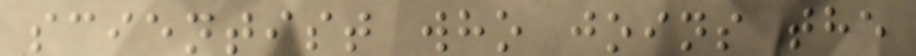scientist who joins the
